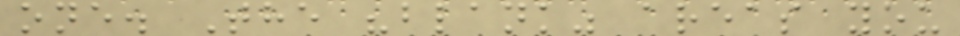one. The "blank" areas you
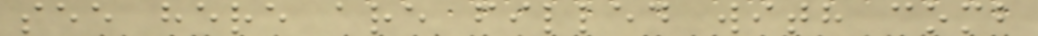see here are filled with comb
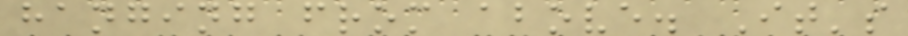hanging from above. It's
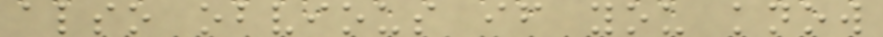also obvious if you know
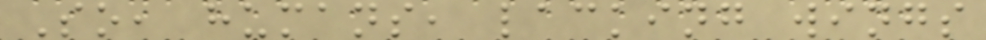So, humans, lacking wings
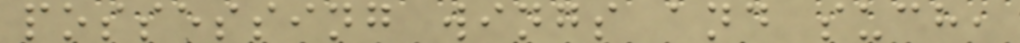possessing wings and such,
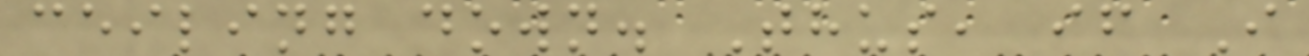ceiling down. Thus, if I
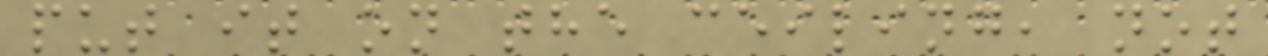put it on the ceiling, not
